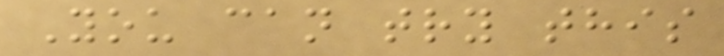You can try this
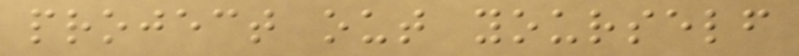project out yourself
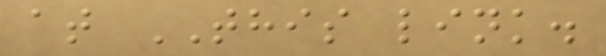at THIS link.
